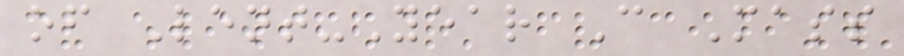of Lent-Year C Mass
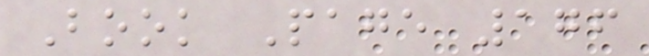Book Page 176
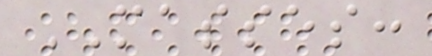MASSES:
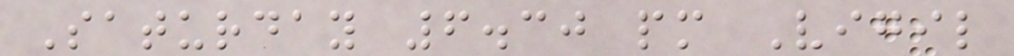Saturday 6.30 pm Vigil
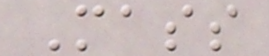Mass
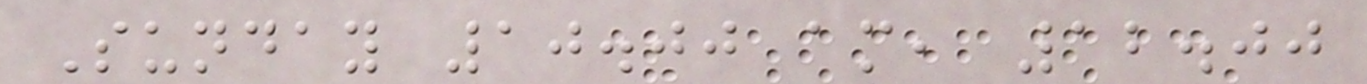Sunday 10.00 am, 12.00
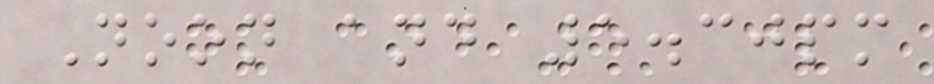Noon and 5.30pm
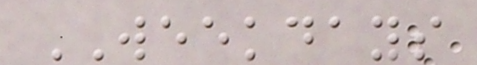WEEKDAYS
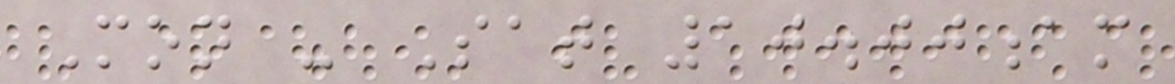Mon - Sat 10.00am
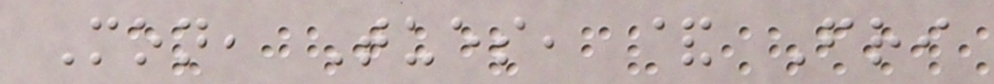Mon, Tues, & Fri
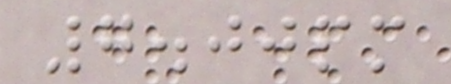7.00pm
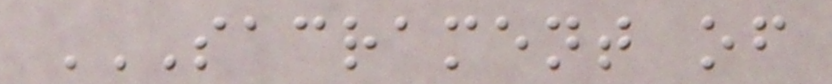SACRAMENT OF
